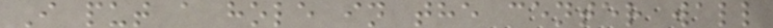I put a hole in the center wall
